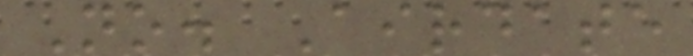No. Airdate
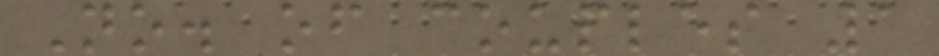No. of couples 1
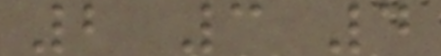2 3 4
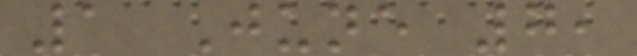1 June 7,
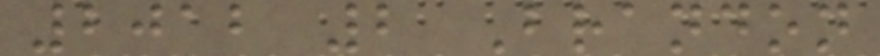2012 2 Brandon
